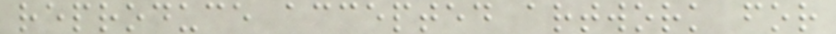reproduce accepted artwork for
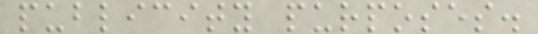publicity purposes.
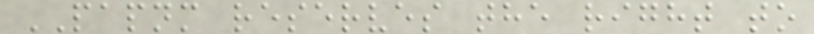PAPNM reserves the right to
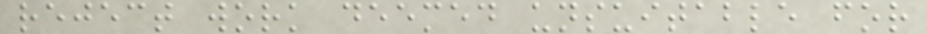reject work deemed unsuitable for
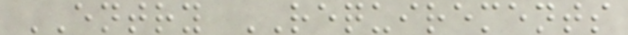ENTRY REQUIREMENTS
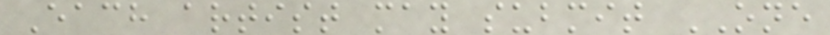Each artist may submit ONE
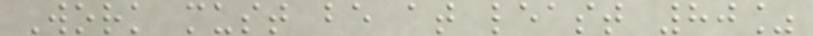Work must be at least 80%
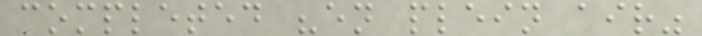completed "en plein air"
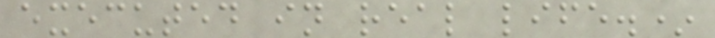executed in real life.*
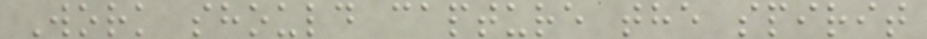Work should capture the spirit
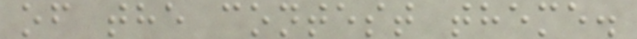of the contest theme.
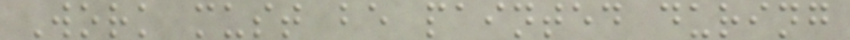Work must be painted during
